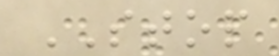STOP
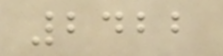2422
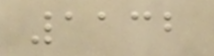1132
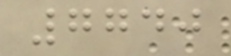7740
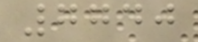7740
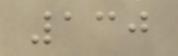130
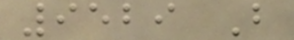9529 B
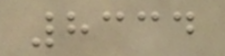8334
